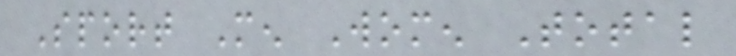Sport Men Women Total
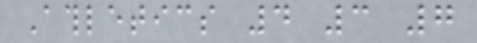Athletics 4 3 7
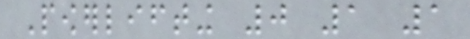Powerlifting 0 1 1
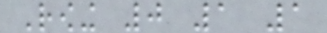Rowing 0 1 1
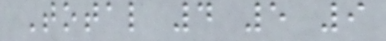Total 4 5 9
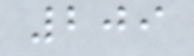209
